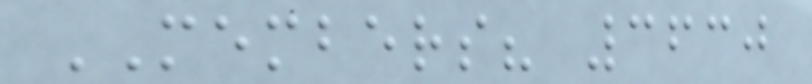MEMBERS? 3630
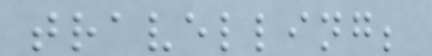travelling;
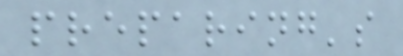preparing's
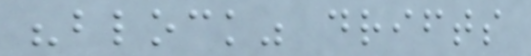"block" drifts
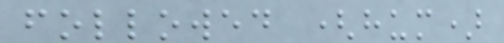followed (hum)
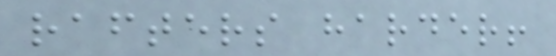rafters harder!
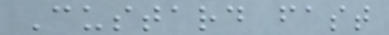Custard fast
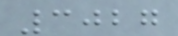3027
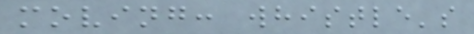moving: whistle's
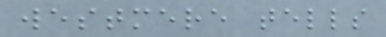westmere tells
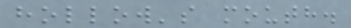hollow's mouth.
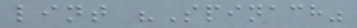lint "Spinach"
